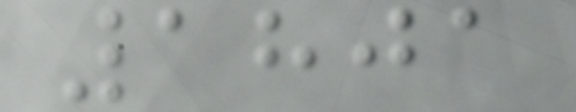1801
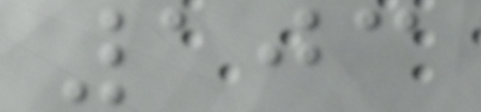103
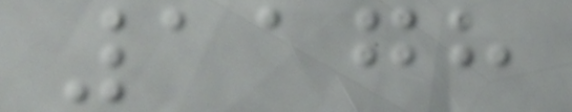1178
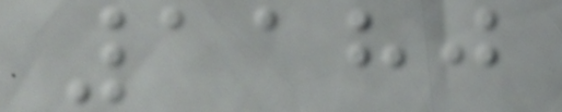1180
